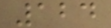124
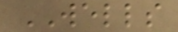WELLS
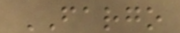FARGO
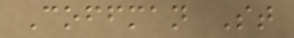Coffman St
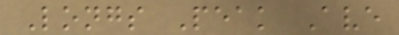Longs Peak Ave
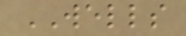WELLS
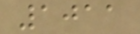1011
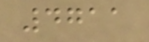4711
